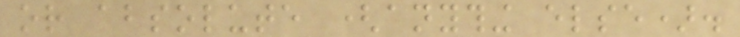or absolute (anything else).
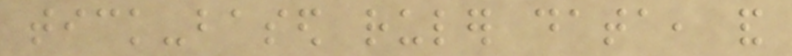tick-based ruler data, and
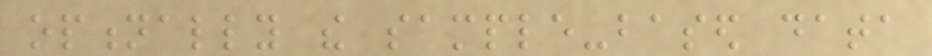optionally the sample-based data
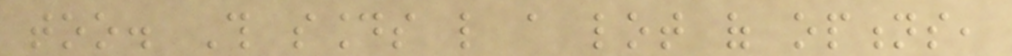too. This sounds like a lot of options,
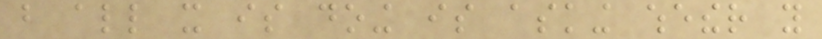but all it is doing is asking whether you
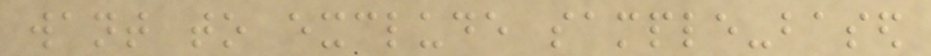want to exclude sample-based
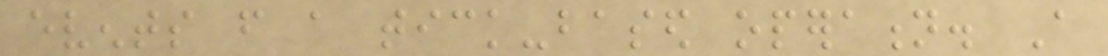events from a tick-based operation. A
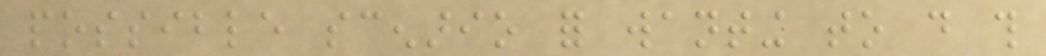possible scenario for wanting to do this
